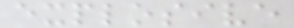explosive
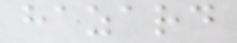hazard
